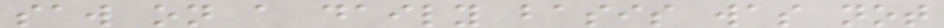saw on a daily basis was not
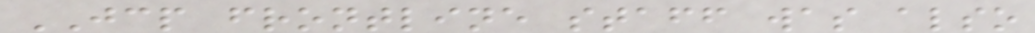JCP frontline staff was also
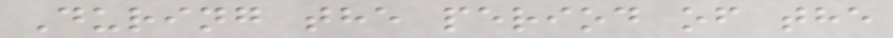During the period of the
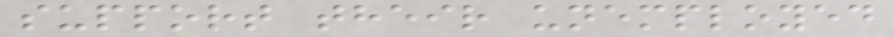support their unemployed
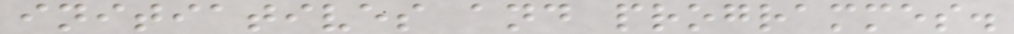initiatives and programmes.
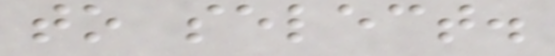to select.
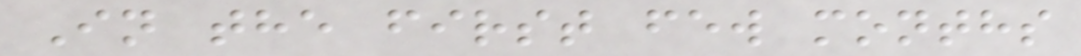In the first few months
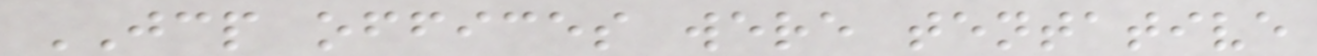JCP offices were tentative
